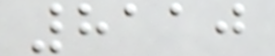8110
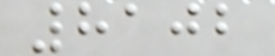8102
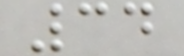34
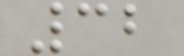32
